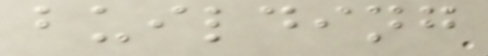building
